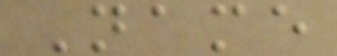Name
